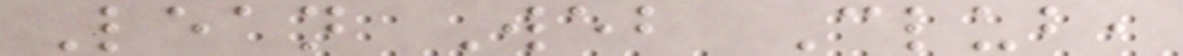Lean Web Club,
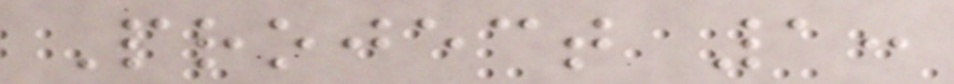Project 1:
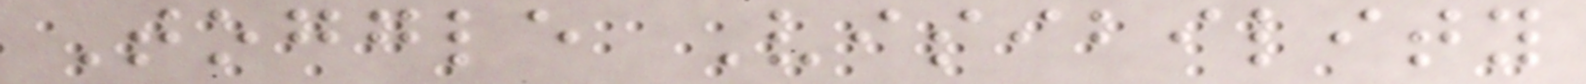Toggle Visibility
